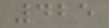425
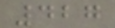427
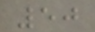50
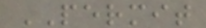PERMIT
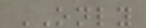ONLY
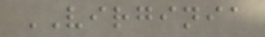VIRGINIA
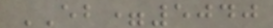EB=5040
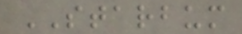STARBUM
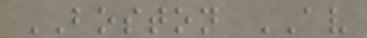BOSTON AV
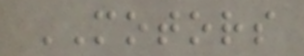MOTORS
